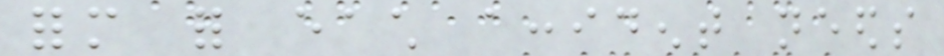form for each accident needs
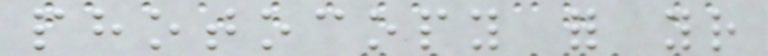photocopy for your
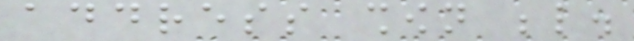address shown below.
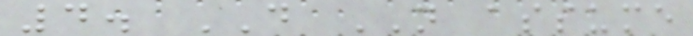4. DO NOT assume
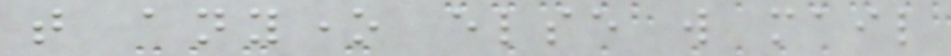that anyone else will mail
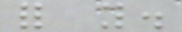for you.
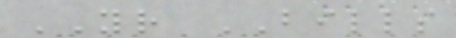YOUR BILLS
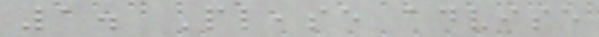1. Please advise
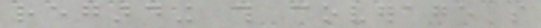regarding this coverage so
